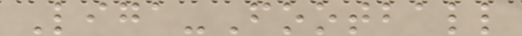Liga-Football
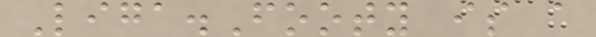Liga.Footy is a
